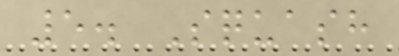5. Squash
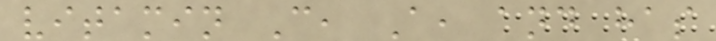vitamin C, A, and has
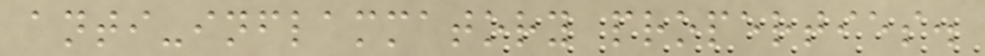anti-inflammatory properties.
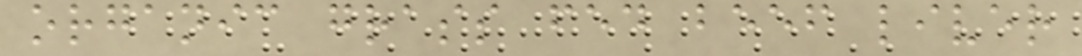organic grass fed beef liver
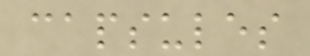capsules
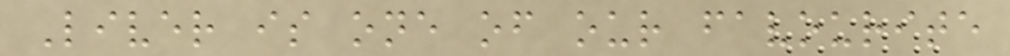Liver is one of our favourite
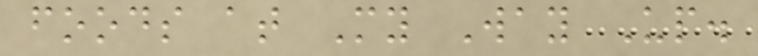foods at My Way Up.
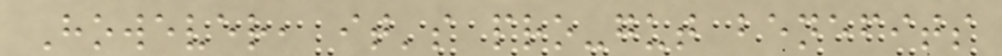However, it's pro-gut benefits
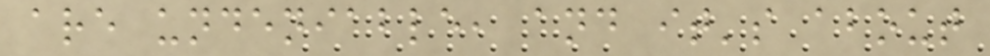are undeniable, and it's about
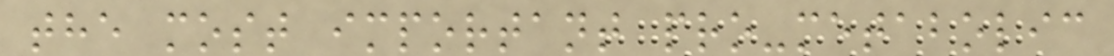the most important pro-metabolic
